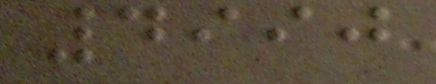4990
